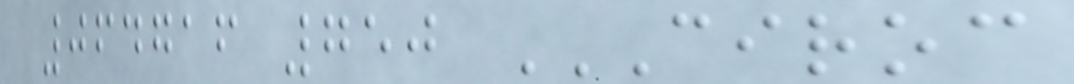064716 750 CIROC
